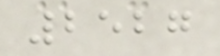2527
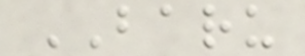BARU
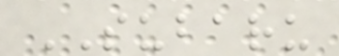SUBARU
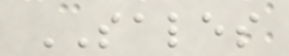SALES
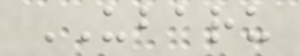UBARU
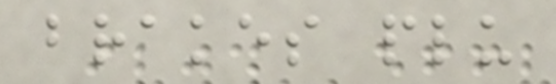brakes plu
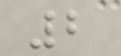2
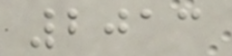2013
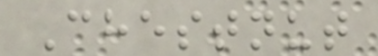Chestnut
